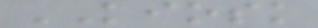KIOSK
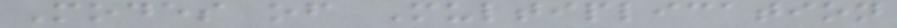Modes of Multiplication
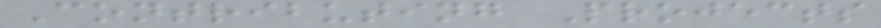Contributing Projects
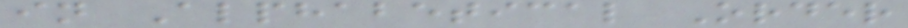in Alphabetical Order
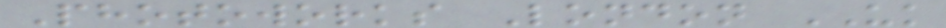Photoworks London UK
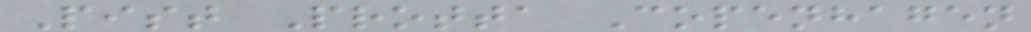Pist Protta Copenhagen
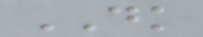DK
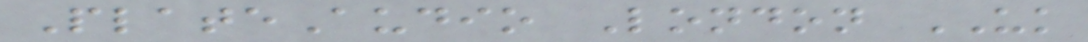PlateAudio London UK
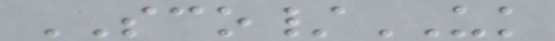SCO/UK
